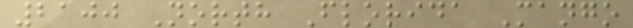2100 North Florida Mango
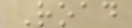Road
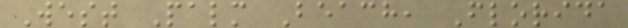West Palm Beach, Florida
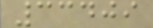33409
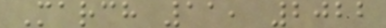March 11, 2022
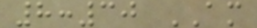8:30 AM
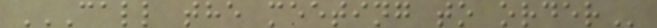CALL THE MEETING TO ORDER
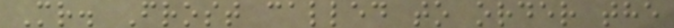Mr. Frost called to order the
